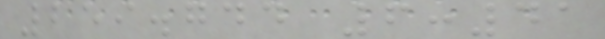259.744 6:41
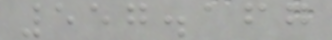557.167
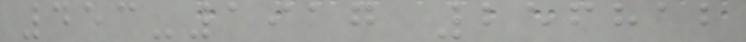453-1917 256812
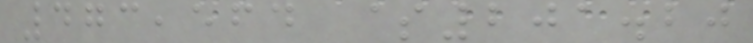473,564 $201.20
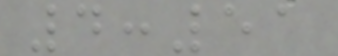4:51
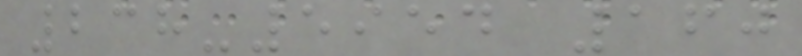238-5954 160
